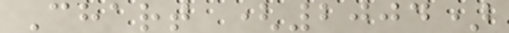Chart (2004)
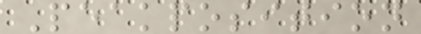Peakposition
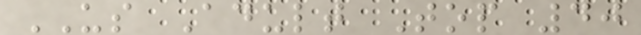US Adult Top 40
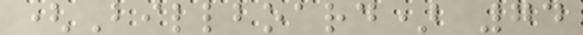(Billboard) 74
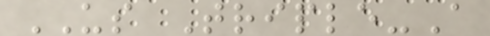US Triple-A
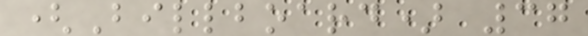(Billboard) 37
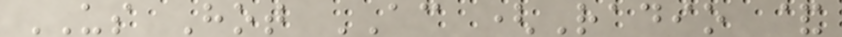US Hot AC (Radio &
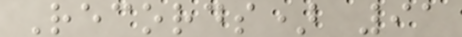Records) 91
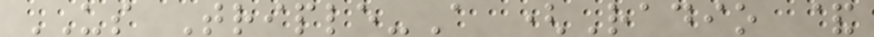US Triple-A (Radio &
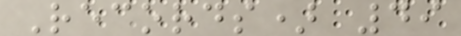Records) 49
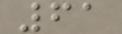61
